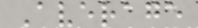Average
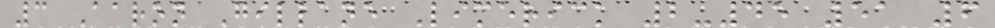3 Aaron Gillane Limerick 2-45 51 6
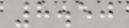8.50
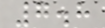7.8
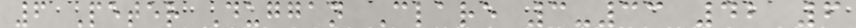6 Peter Duggan Clare 3-33 42 6
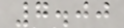7.00
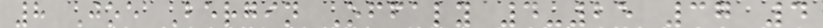8 Joe Bergin Offaly 4-25 37 4
